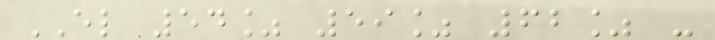EL 54% 59% 62% -
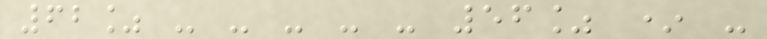62% - - - - - 56% * -
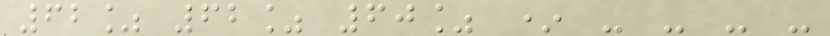62% 62% 60% * - - - -
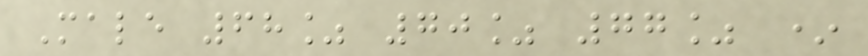Male 68% 70% 77% *
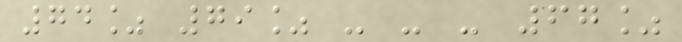74% 79% - - - 67%
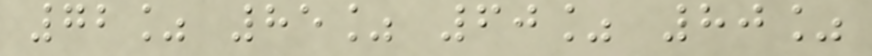72% 85% 60% 80%
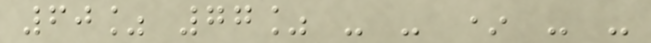60% 77% - - * - -
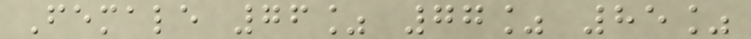Female 76% 77% 85%
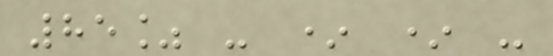85% - * * -
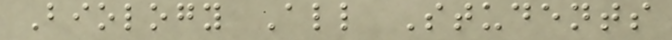Biology All Students
